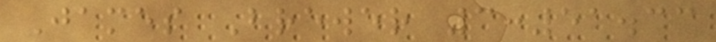James Brewer 3:51.33
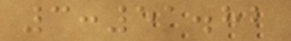3:51.82
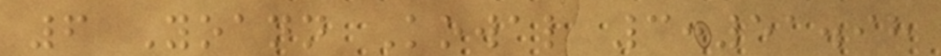6 Yoann Kowal 3:51.98
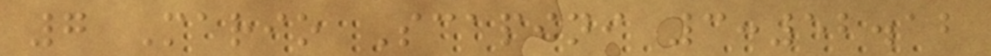7 Mario Scapini 3:52.12
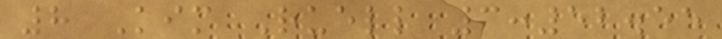8 Kim Ruell 3:52.55
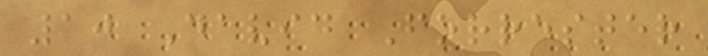10 David Forrester
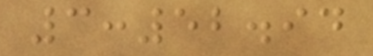3:52.94
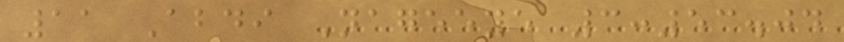11 Abdi Nageeye 3:53.04
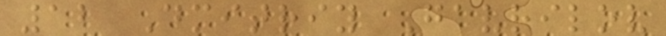12 Dmitriy Gavrilov
